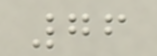76
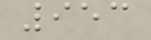953
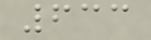633
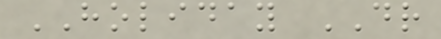HOLIDAY DR
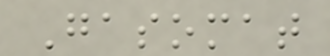Gasomat
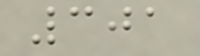301
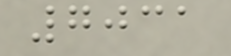7031
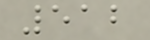512
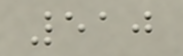510
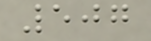507
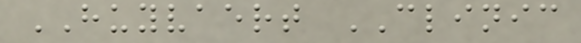HUYVAERT CLINIC
